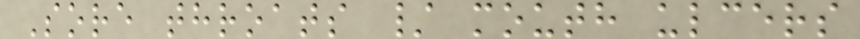Sore throats / mouth ulcers
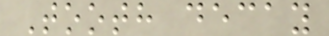Tooth decay
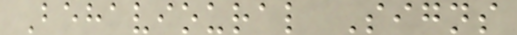Behavioural Signs
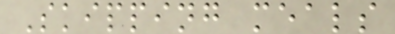Skipping meals
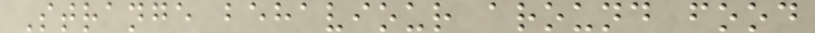Strange behaviour around food
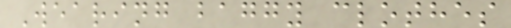Wearing baggy clothes
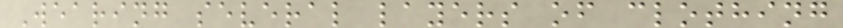Wearing several layers of clothing
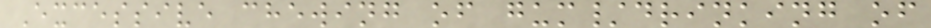Excessive chewing of gum/drinking of
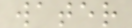water
